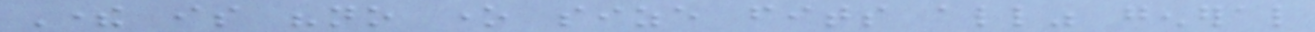There is "no one size fits all" general
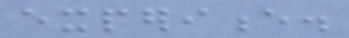experience.
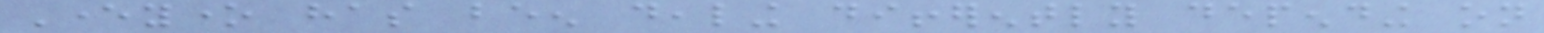Everyone has been dealing differently depending on
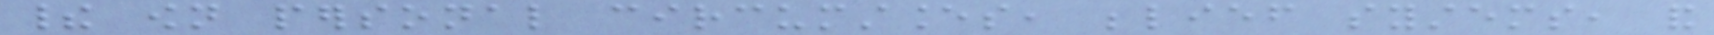their own personal circumstances, belief systems, and
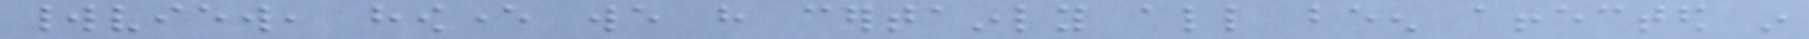worldview, however we have certainly all been affected in
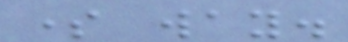some way.
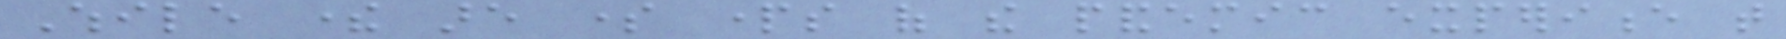While there are some parts of the pandemic experience that
